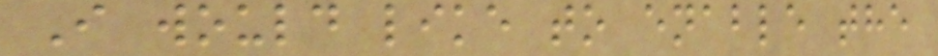I would like to enable the
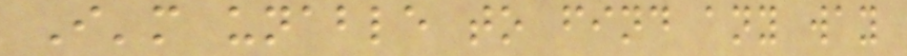I'm unable to find any way
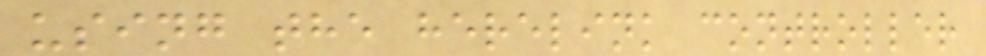using the herelink controller
